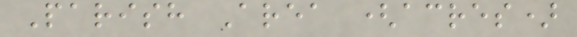Parish Area (acres)
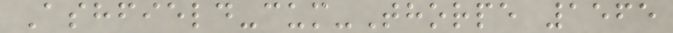Ashfield-cum-Thorpe 1565
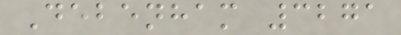Debenham 3271
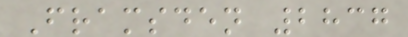Framsden 2837
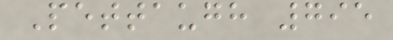Pettaugh 795
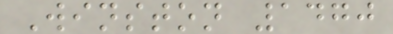Winston 1470
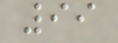99
